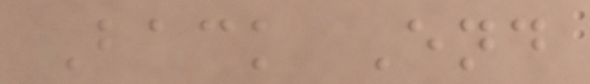Back End
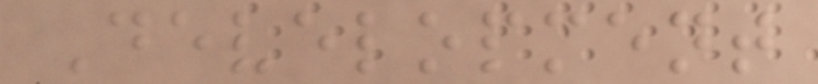Development
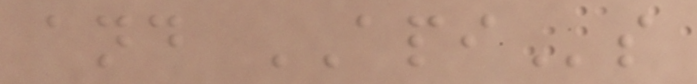and APIs
